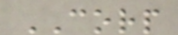CORP
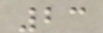23
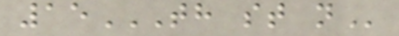15TH ST N
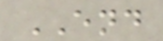END
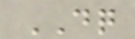DQ
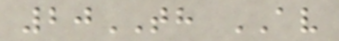20TH AV
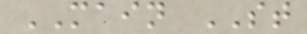MAIN ST
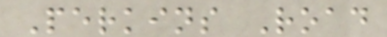Perkins Road
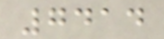7414
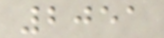2051
